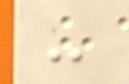-
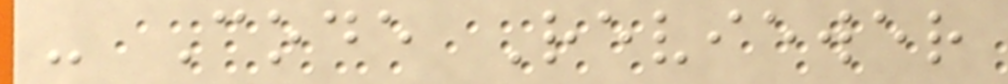- Code Reviewer
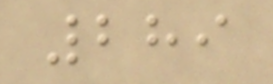289
